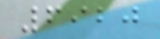6920
